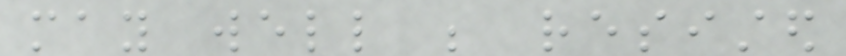may well be resisted
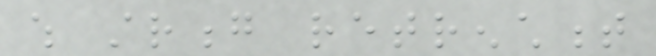which strong retrenchment
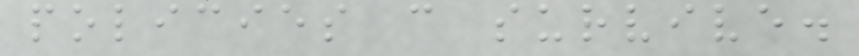policies can survive.
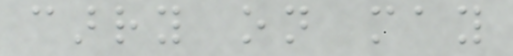carry on may
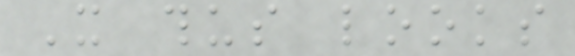It thus looks
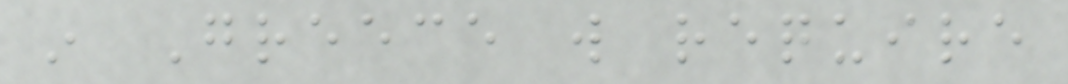in Greece will require
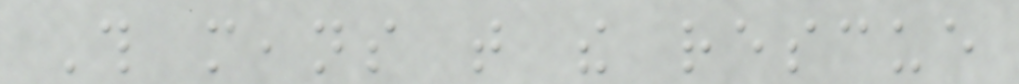This means that the rescue
